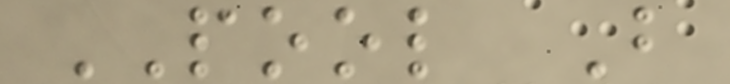POOL B
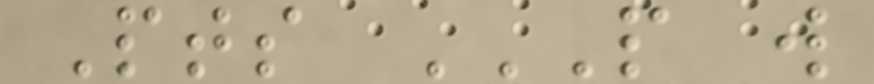Pts P W
